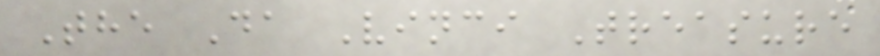The Da Vinci Treasure
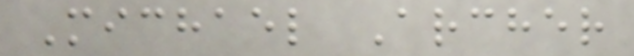Michael Archer
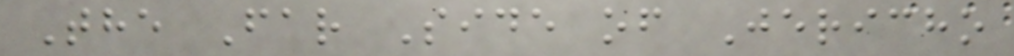The Far Side of Jericho
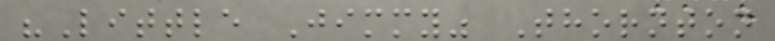"Little Jimmy" Thornton
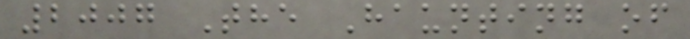2007 The Haunting of
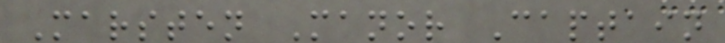Marsten Manor Captain
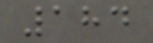184
